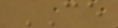CE
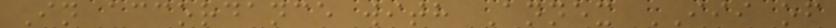In accordance with Annex III of
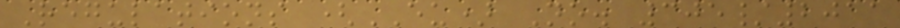Regulations (EU) No. 305/2011
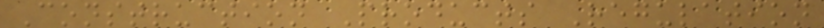Construction Products Regulation
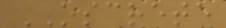OSCRETE
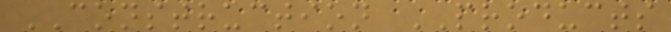CONSTRUCTION PRODUCTS
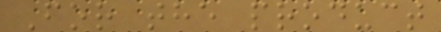For the product
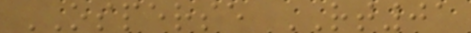OSPERSE RT01
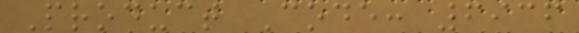Product Code: 6936
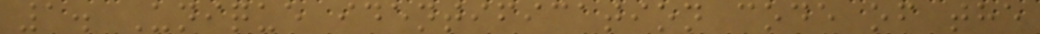1. Unique identification code of the
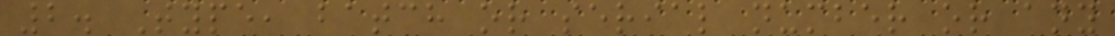2. Type, batch or serial number or any
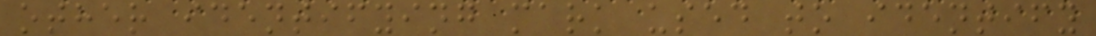other identifying mark used to identify
